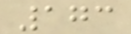173
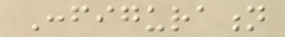Configuration
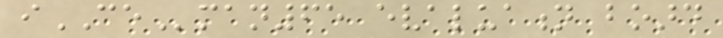iCEman65 evaluation board
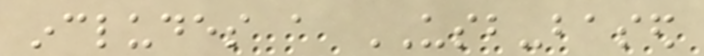includes a USB-based
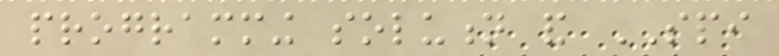programming solution and SPI
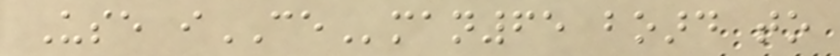Use iCEman65 board to
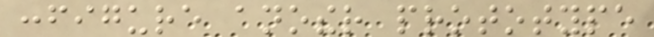configure another prototype
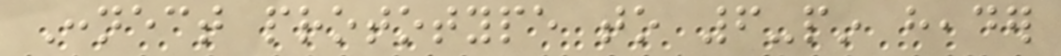Connect prototype to 6-pin header
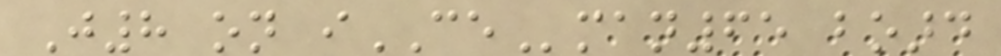J8 on iCEman65 board
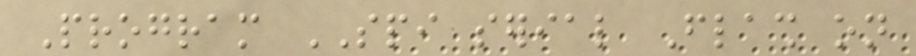Program SPI serial Flash on
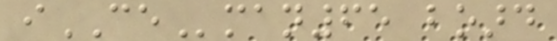iCEman65 board
